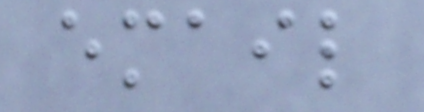email
